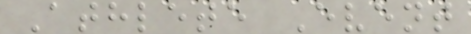Athlete Event
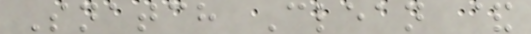Snatch Clean &
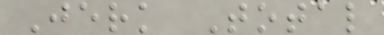Jerk Total
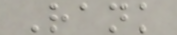Rank
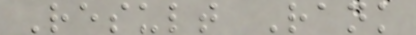Result Rank
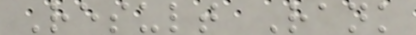Result Rank
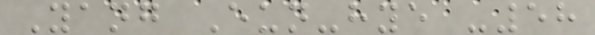Yang Eun-hye -58
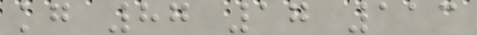kg 87 17 113
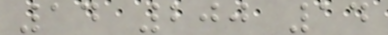14 200 14
